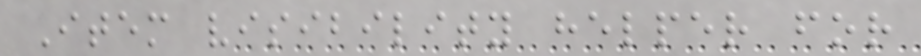Item visibility helper for
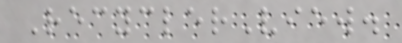RecyclerView.
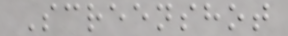Screenshot
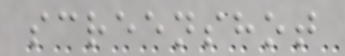screenshot
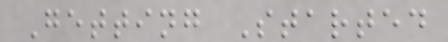Getting Started
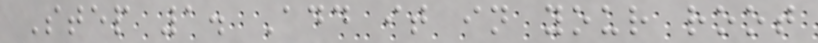Step 1. Add it in your root
